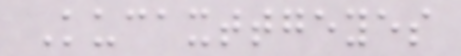Kucaxttgeyes
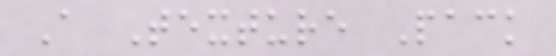A Texture Pack
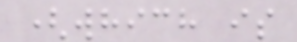(which is
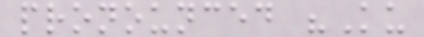pronounced "Ku
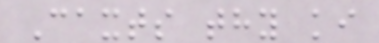Caxts thy ki
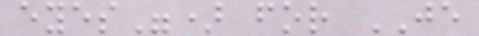eyes") for JE
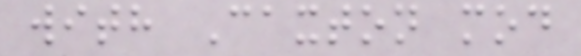with Caxton mod
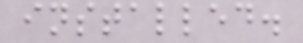installed.
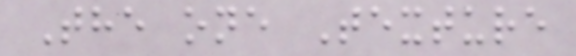The one Texture
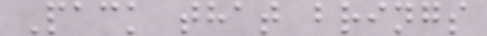Pack that brings
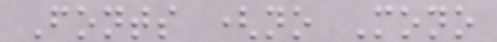Fonts (no Mono
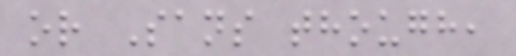or Sans though,
